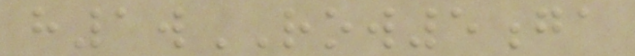h1wROW5ga
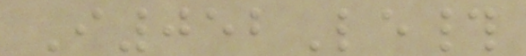I052Le#
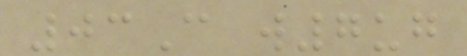03C w7ug
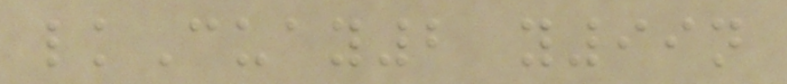lkCuay2 y99n
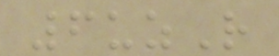6uzR
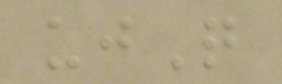ujQ
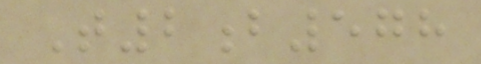T2b578
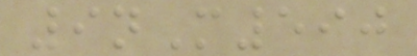9nM590
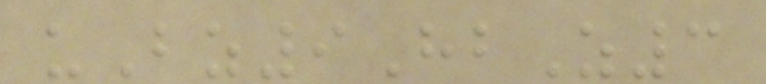uBz9HbZ3
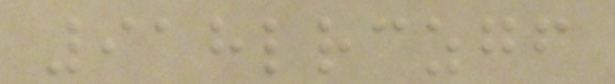918lrczgf
